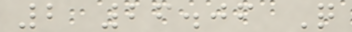2 26.06 Q
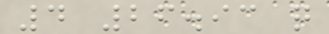4 26.93 q
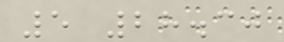5 28.30
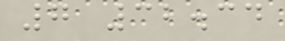7 32.34
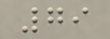79
